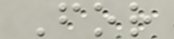For
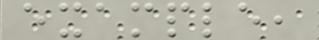example,
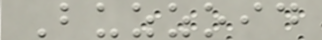Buzzoid
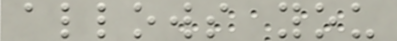allows you
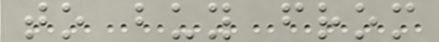to buy from
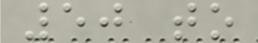50 to
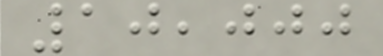10,000
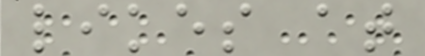likes at
